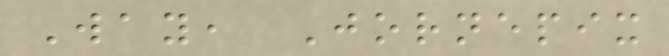Way, Jornepix
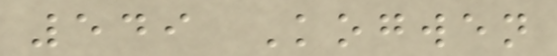549 Kogwen
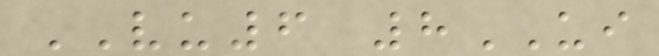VU6 8UI
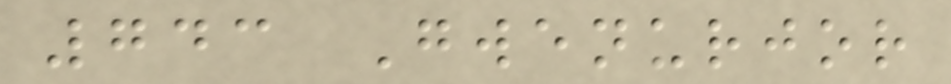743 Gwenurjor
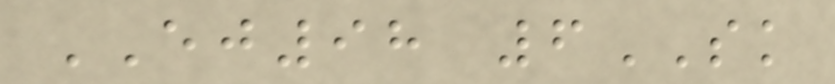EJ98 6SK
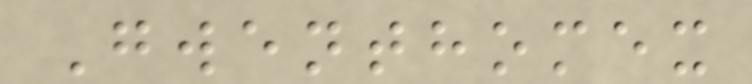Gwenthomex
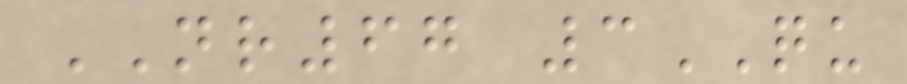NR67 3QU
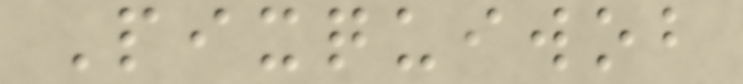Pixquiwob
